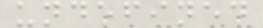undefined
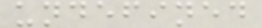undefined
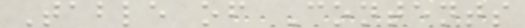Table of Contents
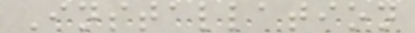Installation
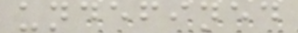undefined
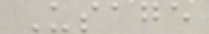Usage
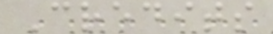Credits
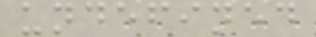undefined
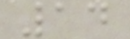14
